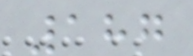187
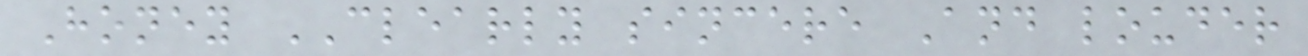Honey CLEARLY sincere And louder
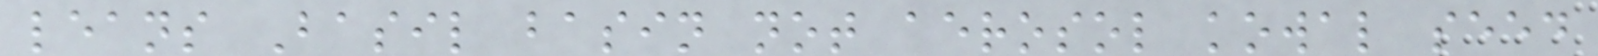leans Basil basin not aerosol kowal seed
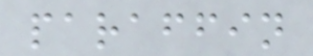paraffin
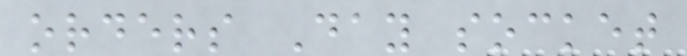orders Day socket
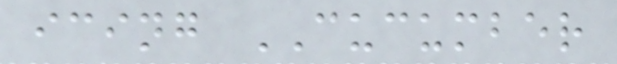icing CUCUMBER
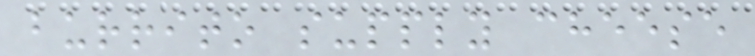burrito supply cheese
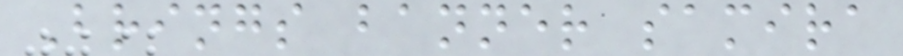Brings banner samira
